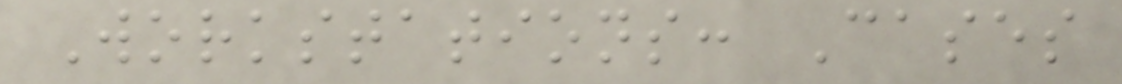Workstations: Cases
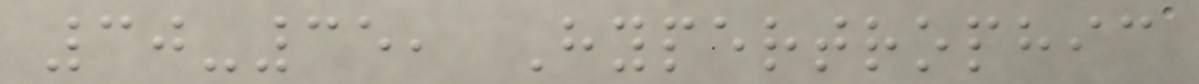30-35, Hypertrophic
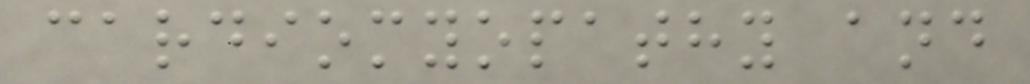cardiomyopathy and
